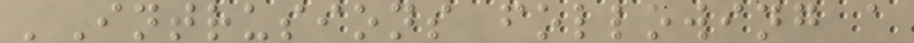'Intrusions following a
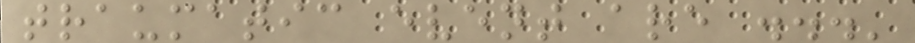traumatic event are ...'
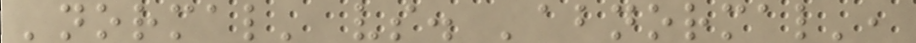'normal' vs. 'abnormal',
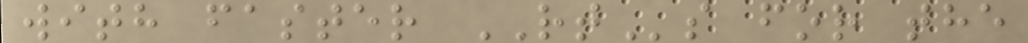with faster RTs for the
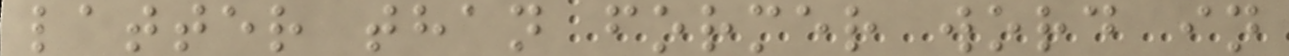latter than former word in
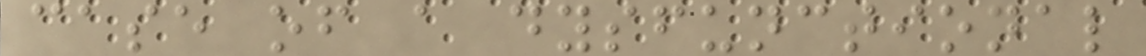case of a dysfunctional
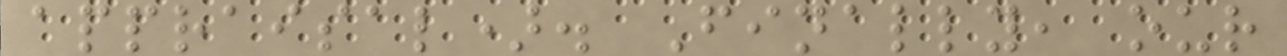appraisal). Finally, our
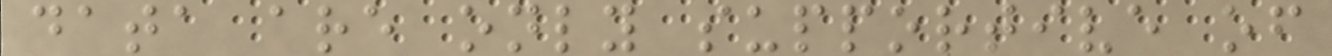data are only supportive of
